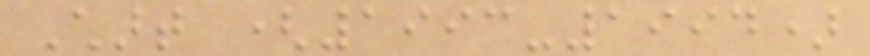Chart (1993-1994)
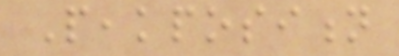Peakposition
